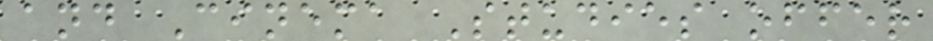and Cinema Studies offer
